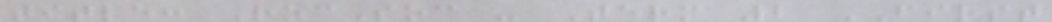title: RocSoc - Term 2 FIRST
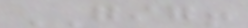GIG!
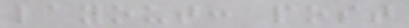layout: post
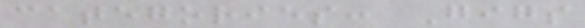categories: Gigs
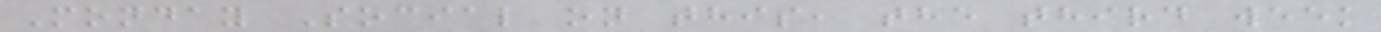Monday Social on this, the third week
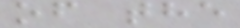of the
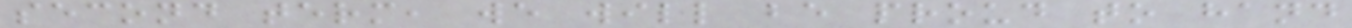second term, we will be proud to hand
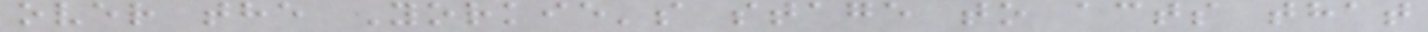over the Yorkie's stage to acts that
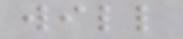will
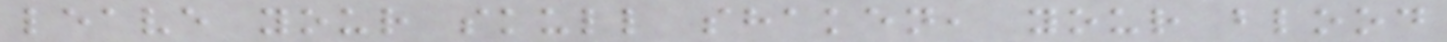leave your skull shaken, your blood
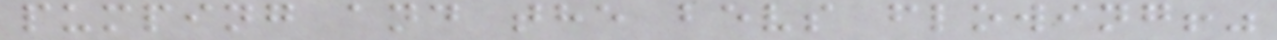pumping and the bevs flowing!"
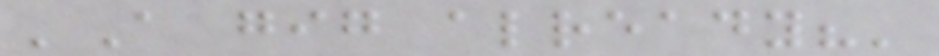'A gig already?'
